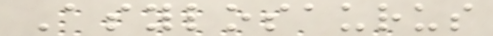Asylosaurus
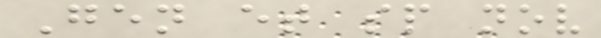Gen et sp nov
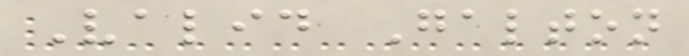Valid Galton
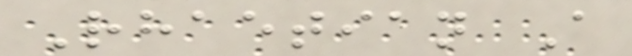Rhaetian A
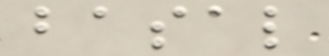basal
